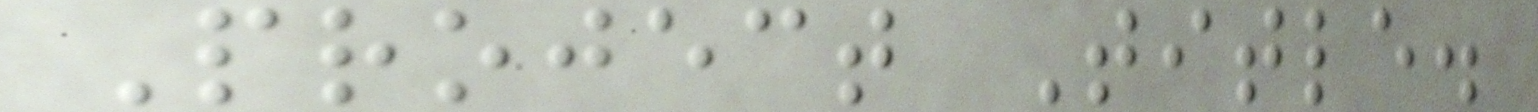Project Title.
